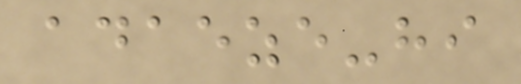adaeze-hi
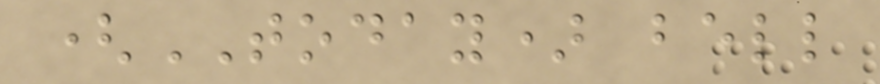(TODAY) bell
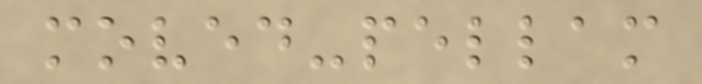moved-pellam
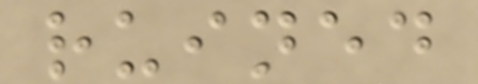ruined
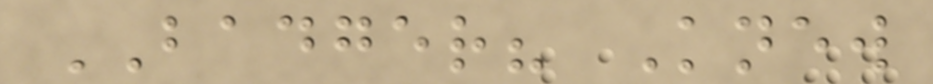BADGER? Knew
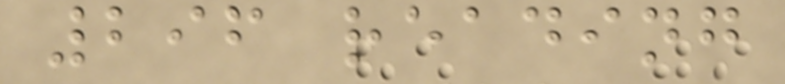296 reading
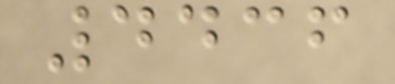4436
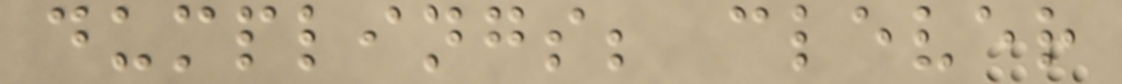dumplings; clever
